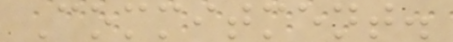Commitment.
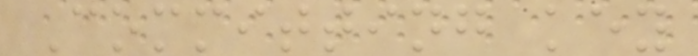Committing key
